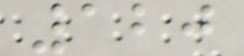120
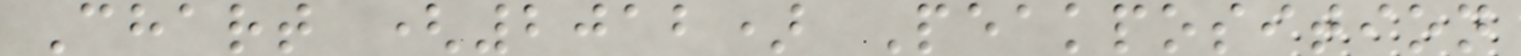Chart (2012) Peakposition
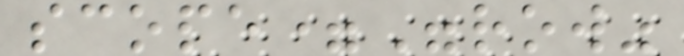scope="row"
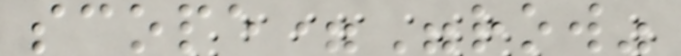scope="row"
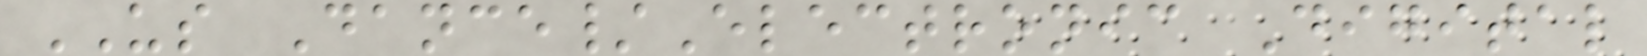US Dance/Electronic Digital
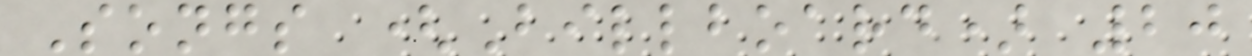Songs (Billboard) 20
